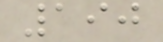190
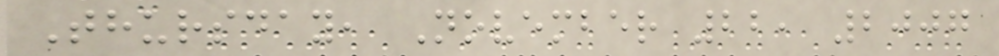Thursday, November 22, 2007
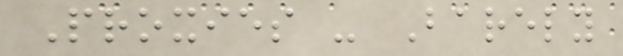Proxies - Barely
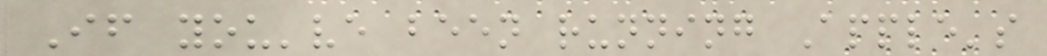If you've been running Apple's
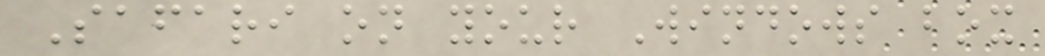Safari on your Windows box
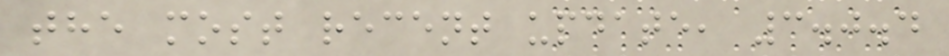the most recent update, 3.0.4
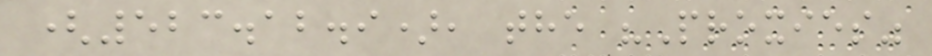(523.12.9), the "Proxies"
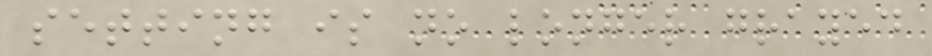setting is no longer grayed
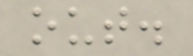out.
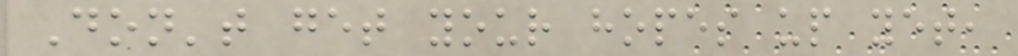Don't get your hopes up yet,
